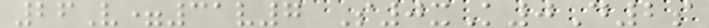26V=31v7 S0xK0D2s
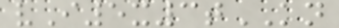vI5x3tKN
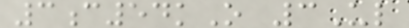3c54kO 3Ul
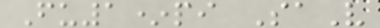Fu1*pi SaV
